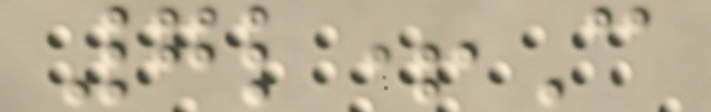7l+C
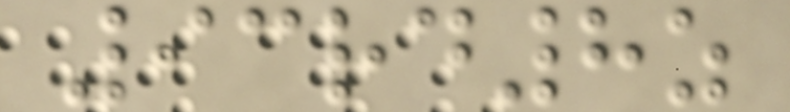93rd8z
